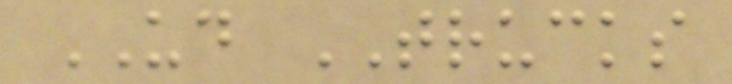UD TRUCKS
